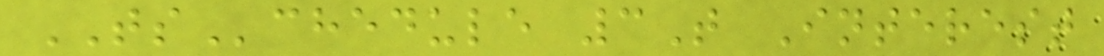TSchedule 3T Interest
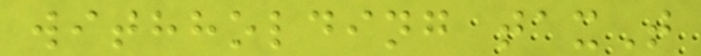withholding taxT
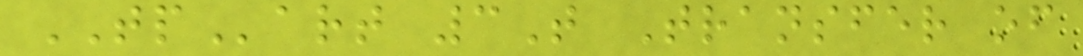TPart 3T Transfer of
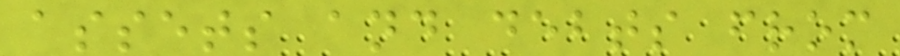assets and debts from
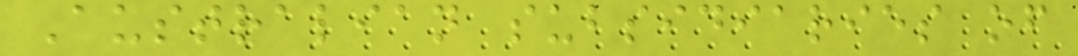Australian subsidiaries of
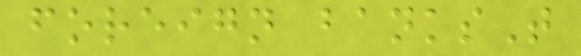foreign banksT
